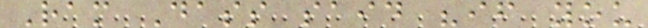Ram Dass said "if you
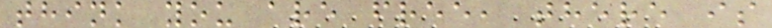think you are free, there is
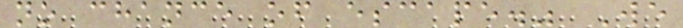no chance of escape." We
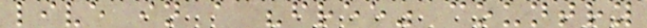live in a "free" country
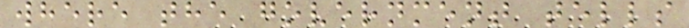where the government tells
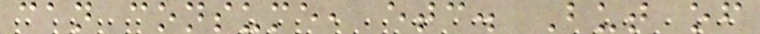can consume, etc. But of
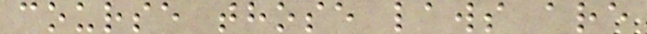course those laws are
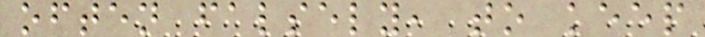often falsely, to keep
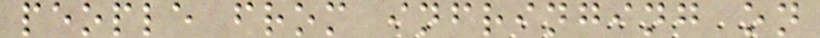people from infringing on
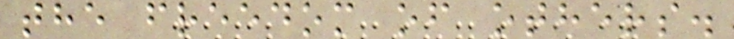the freedom of others.
